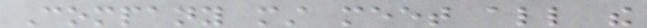Company must meet all the
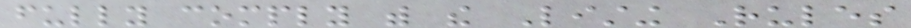fully comply with the Listing Rules
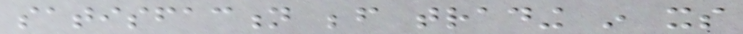satisfaction before trading in its
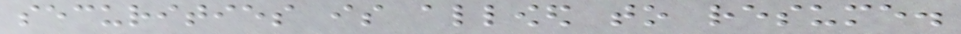securities is allowed to resume.
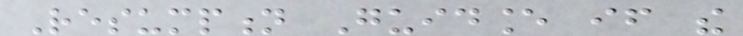Resumption Guidance if the
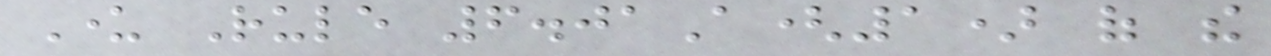Under Rule 6.01A(1) of the
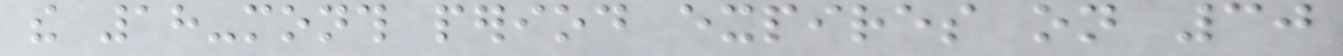the 18-month period expires on 30
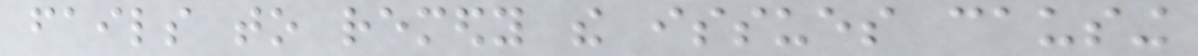fails to remedy the issues causing
